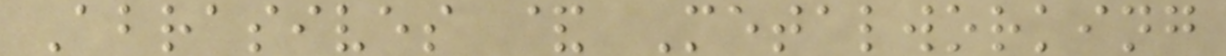Abrasives & Metalworking
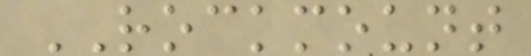ROCKMOUNT
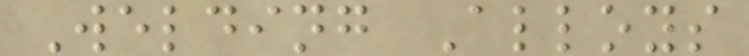Welding Alloys
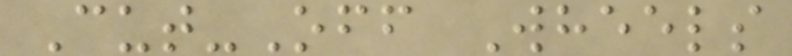Cut-Off Wheels
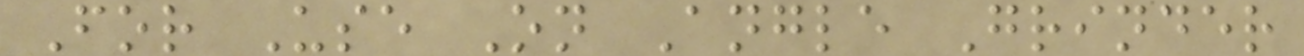For Use On Angle Grinder
